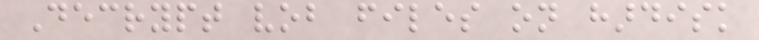Decrypt vob files on hardisk
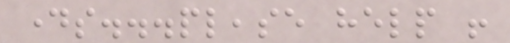days...please help !
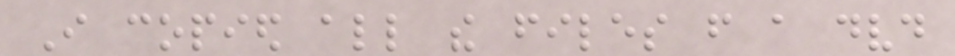I copied all the files from a dvd
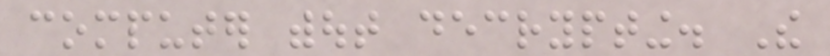computer without decrypting. The
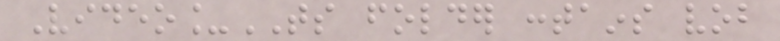Video_TS folder contains vob
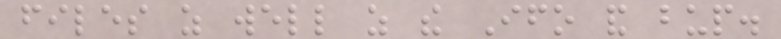files as well as the Ifo and bup.
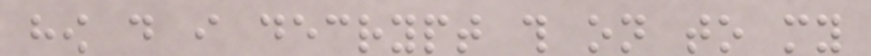how do i decrypt this on to my
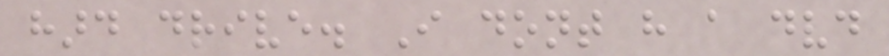hard drive. I dont have a dvd
